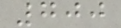700
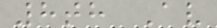8th Av
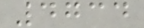4734
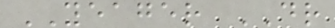YEAGER DR
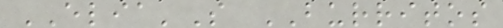ELIA'S BURRITOS
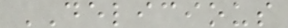DELICIOUS
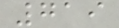719
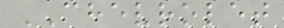CHEVROLET
